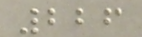226
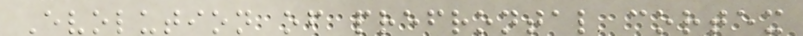Evolution of prefrontal cortex
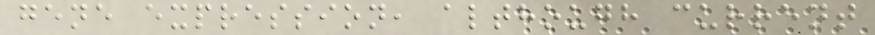gene expression, although current
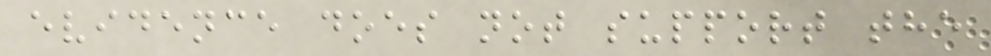evidence does not support the
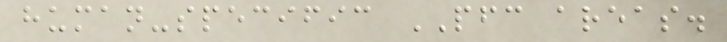human-specific PFC areas.
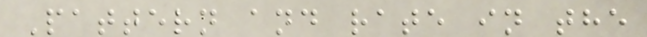Pattern and rate in the
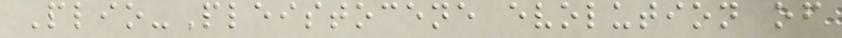Plio-Pleistocene evolution of
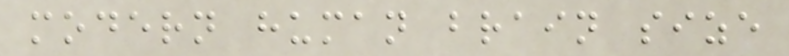modern human brain size
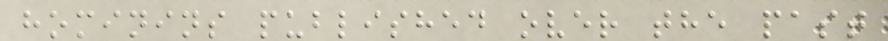hominins published over the past
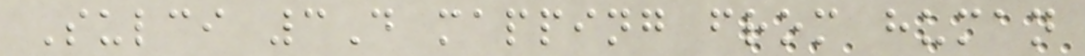Sulci 3D mapping from human
